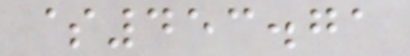$453.71
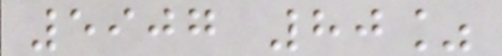5907 80%
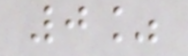0%
